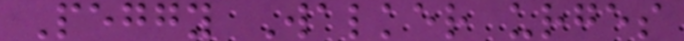Peggy Walker urges
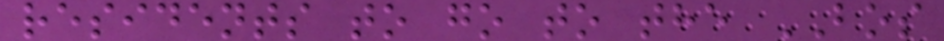residents to go to the BOS
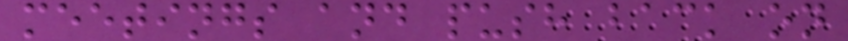meetings and push back on
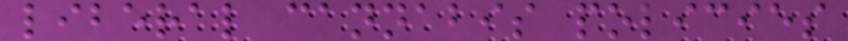liberal cannabis policies
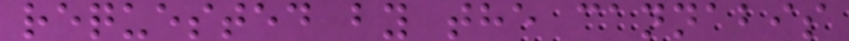requested by the cannabis
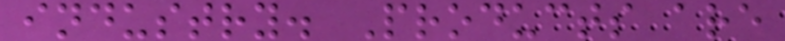industry. Products are
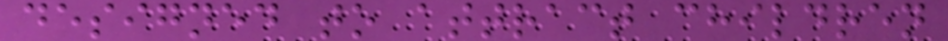designed to attract children
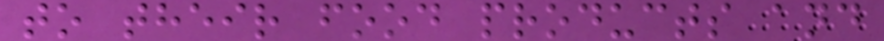to their food products and
